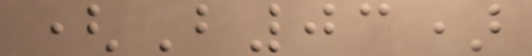(B03)
